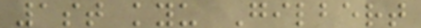1st kyu Gilbert
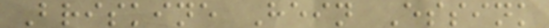Briskine Hein Essink
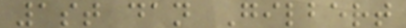1st dan Gilbert
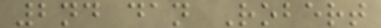2nd dan Robert
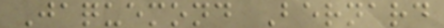Jaquemond Bernard
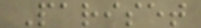Pariset
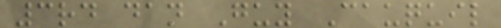3rd dan Guy Cauquil
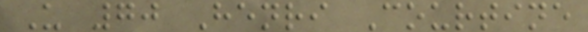U 70 Henri Courtine
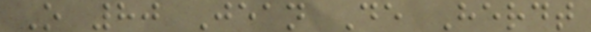O 80 Jean De Herdt
